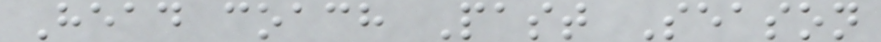Head coach Past Season
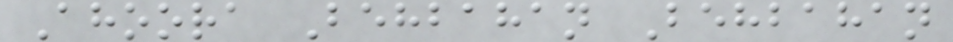Ahoora Behbahan Behbahan
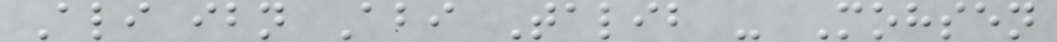Ali ibn Abi Talib - Mohsen
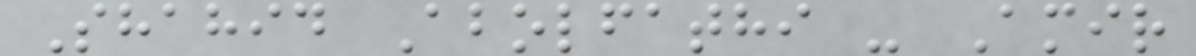Shahid Abolfathi - Amir
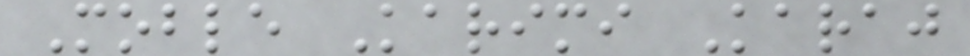Moble Karimi Karaj
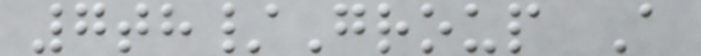7th/Group A
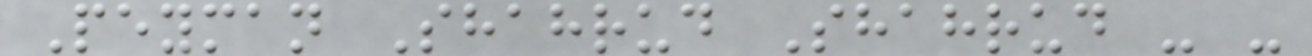Peyman Shahrud Shahrud - -
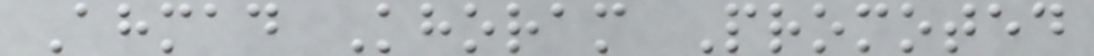Ahmad Khoram Promoted
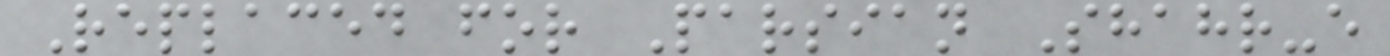Replaced for Parsian Shahr-e
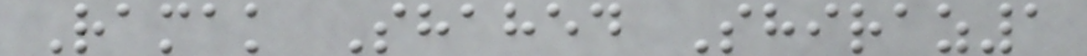Ramak Shahed Shiraz1
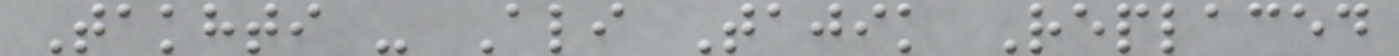Takhti - Ali Tajik Replaced
